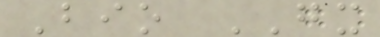Bio GX
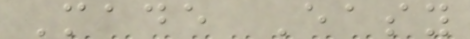Made Easy
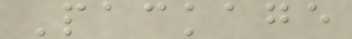Package
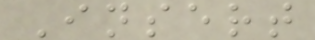Insert
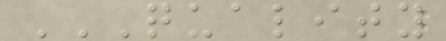QUALITY
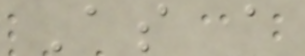As a
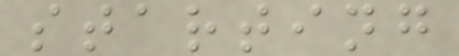starting
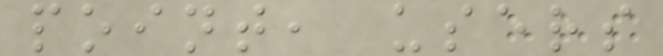point, users
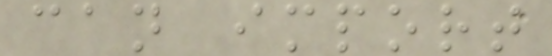can import
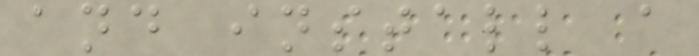and install a
